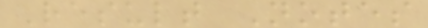Result Notes
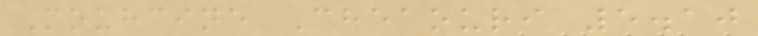Mouhcine Cheaouri 5.10
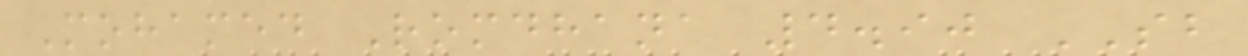Mohamed Romdhana 4.90 SB
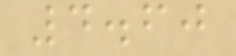4.60
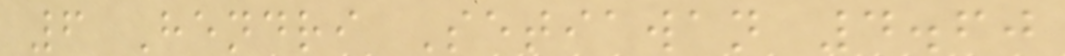6 Hendri Setiawan 4.60
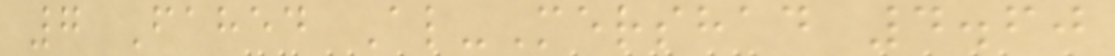7 Fahed Al-Mershad 4.60
